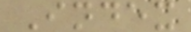Index
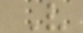V
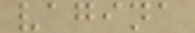vagina
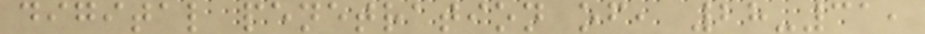digital penetration of, 28-31,
